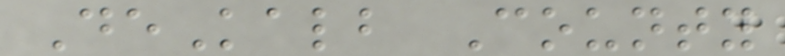DeKalb County
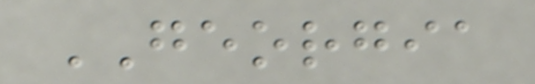GEORGIA
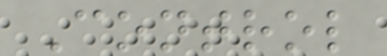Control
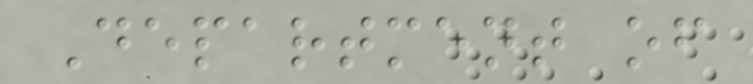Department of
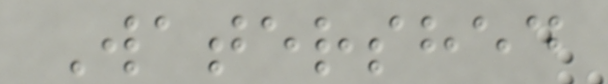Watershed
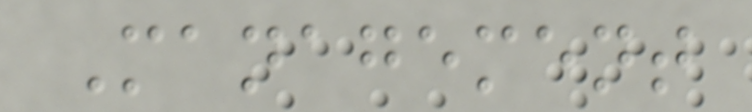Management
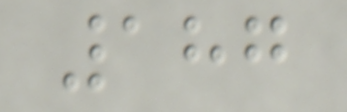187
